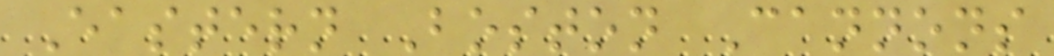Eastern Boston Cannons
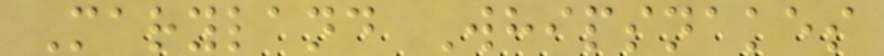Maryland Whipsnakes
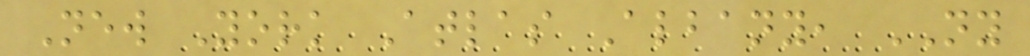New York Atlas Albany, NY
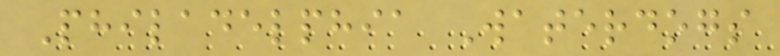Philadelphia Waterdogs
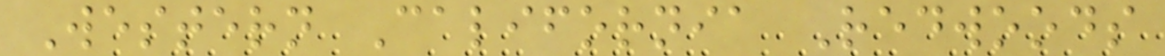Western California Redwoods
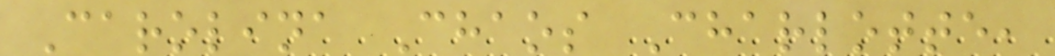Carolina Chaos Charlotte,
